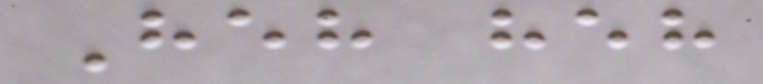Heh heh
